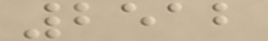2512
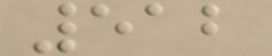512
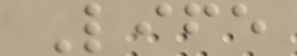Life
